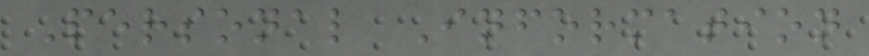Personal Information
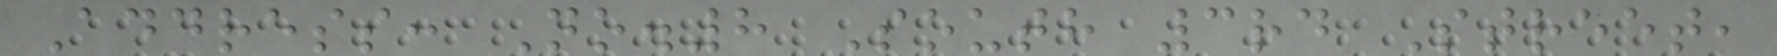Address: No.8 South 3rd Street,
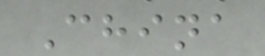China
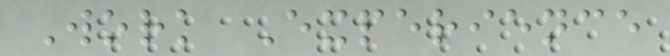Work Experience
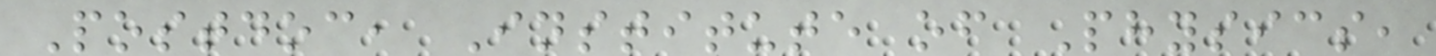Postdoc, Institute of Physics,
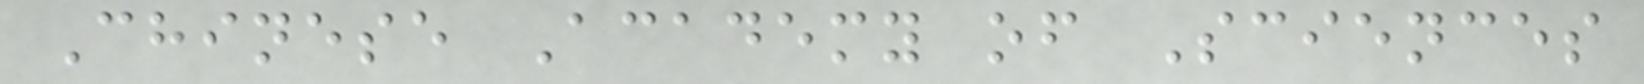Chinese Academy of Sciences
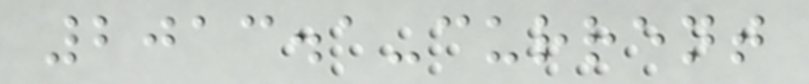2013.1-current
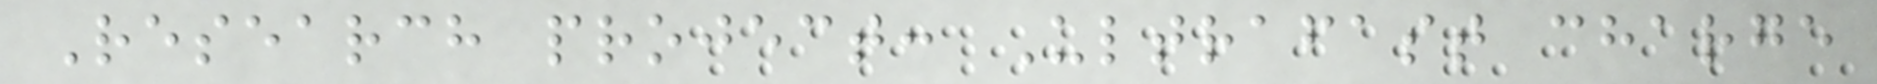Research project: Ultrafast charge
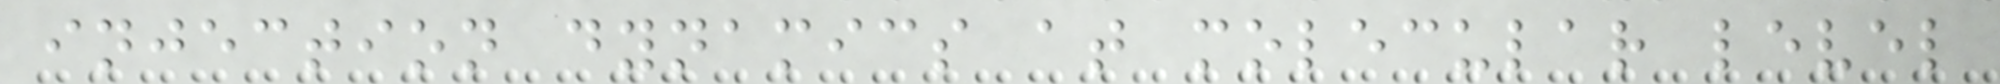injection dynamics at molecular level
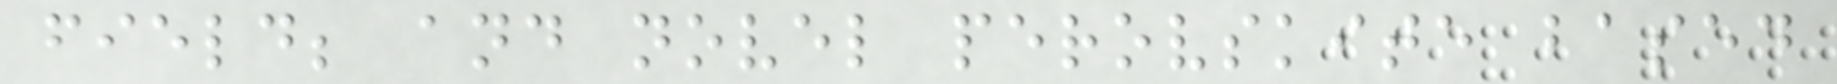field; and novel perovskite based
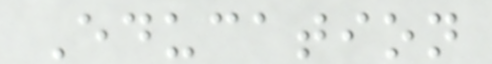Education
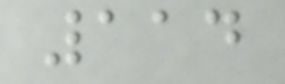114
